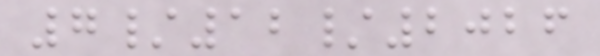7/12/2026
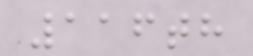116th
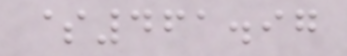$461.97
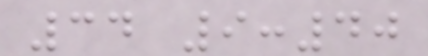34 9:40
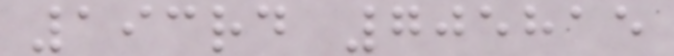193rd 705815
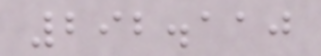292.110
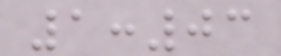1:03
